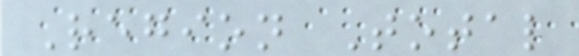Region Total
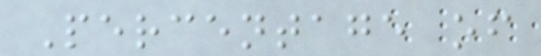Percentage of
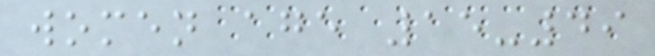women age 15-49
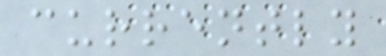currently
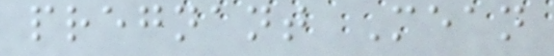pregnant Mean
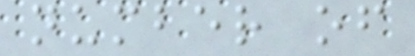number of
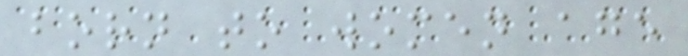born to women age
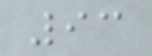93
